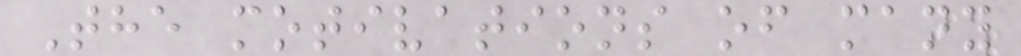The motivations of many
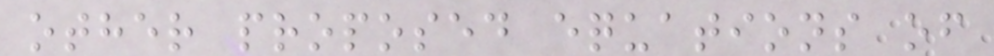other proposed equations of
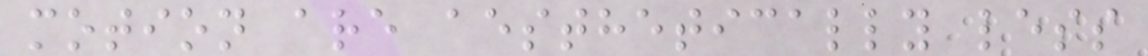motion are aesthetically less
